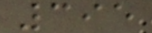395
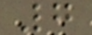7
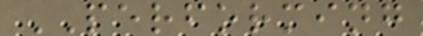PERFORMING
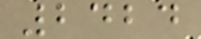2424
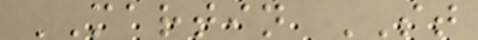MARTIN ST
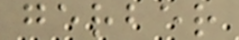gerber
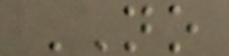NO
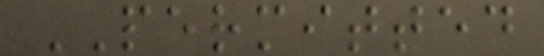PERMITTED
